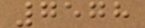7578
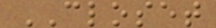CLOSET
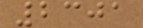2301
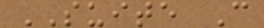SUITE C
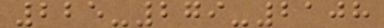225-279-2108
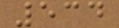534
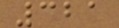321
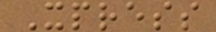Xpress
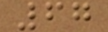67
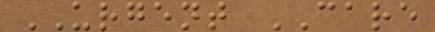URGENT CARE
